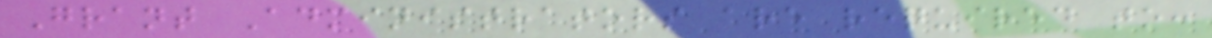Grant Administrators are required to:
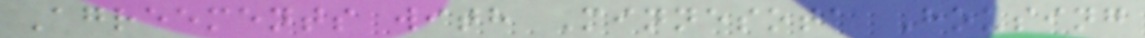Agreements with Minnesota Housing
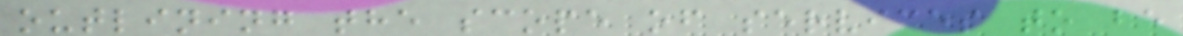outlining the scope of services to be
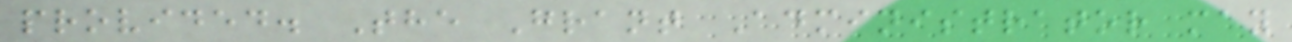provided. The Grant Administrator may
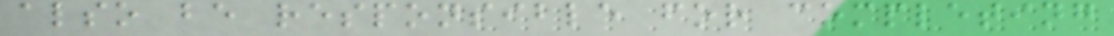also be responsible for completing
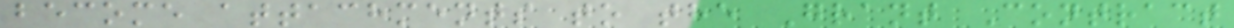become attachments to the Grant Contract
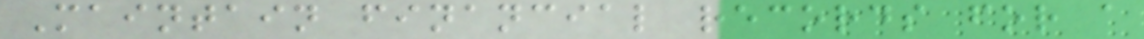Maintain financial records for a
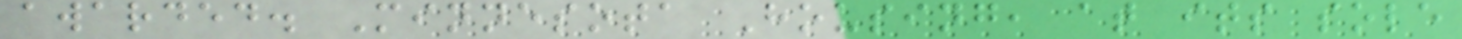awarded. Minnesota Housing, at its sole
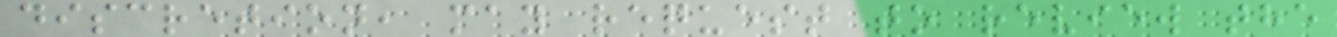discretion, may request to review the
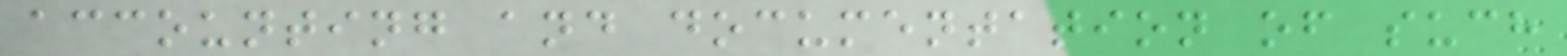accounting and documentation of such
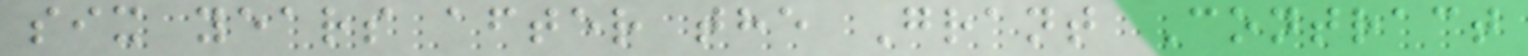six years after the Grant Contract
